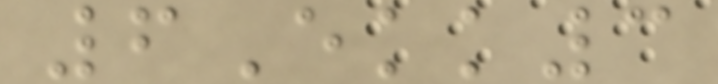6Ekk3
